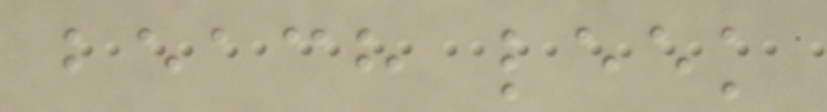beach leek
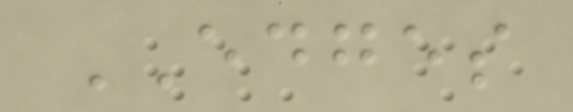EDGES
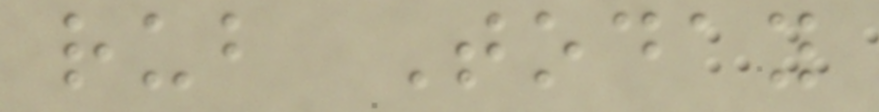rub Today
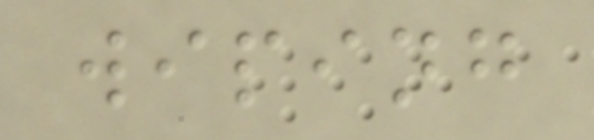wiping
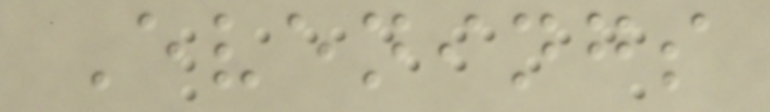Evenings
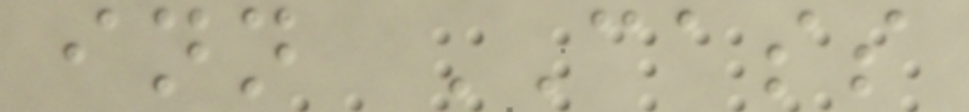inn CASS
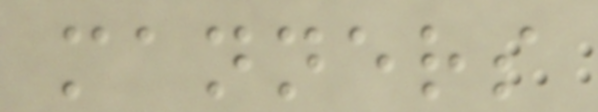manners
